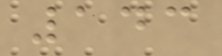143
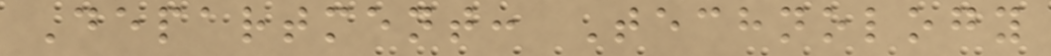Department: Technology
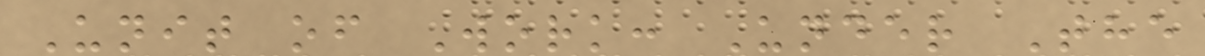Unit of Work: Under The
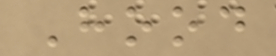Hood
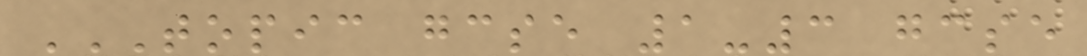TOPIC GCSE 1-3 GCSE
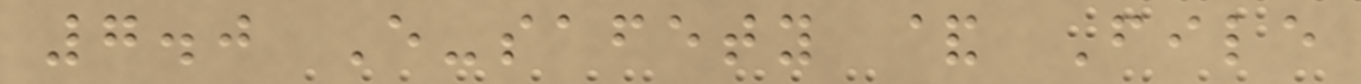7.0 E-safety & File
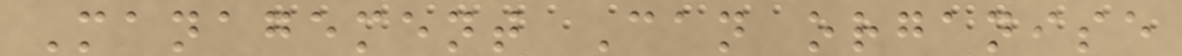Management Can organise
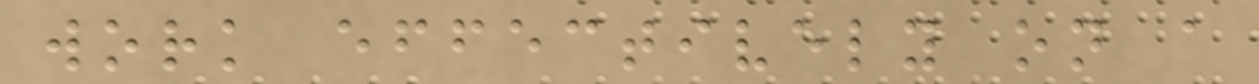work effectively on a
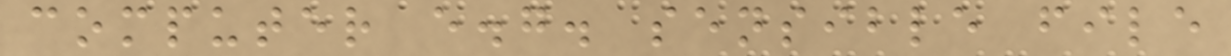computer e.g. sensible file
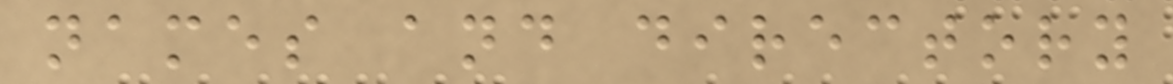names and directory
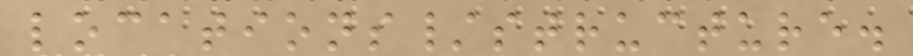locations/structure.
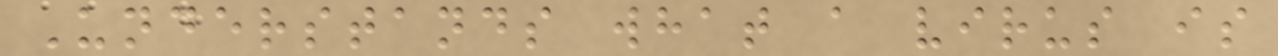Understands what a virus is
